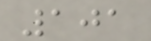101
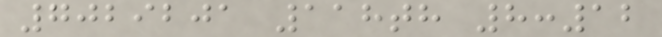7029201 118th 8:12
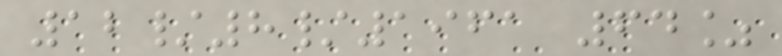12/8/1961 64%
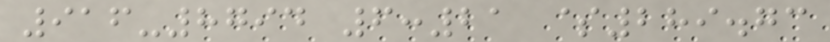916-8794 6:21 $289.73
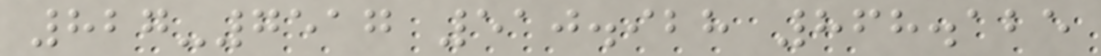827-7517 510.928 868.125
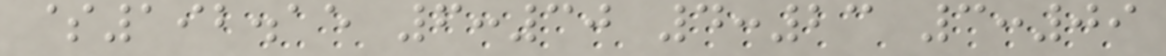$192.15 6:30 4:23 3:09
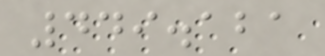449.121
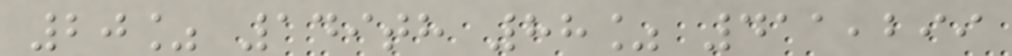20% 149th 88% 411,299
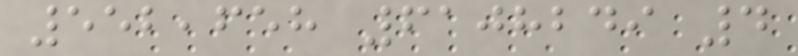552,658 6108249 4
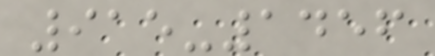915-1456
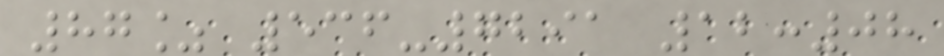87% 536-7291 12:08
